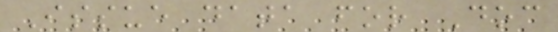Issue data for Doc
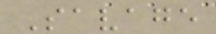Savage
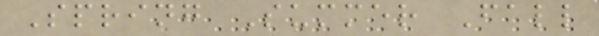Spring Summer Fall
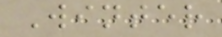Winter
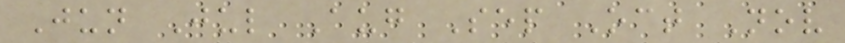Jun Jul Aug Sep Oct Nov
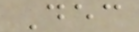Dec
